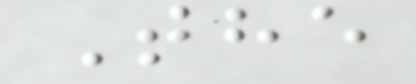The
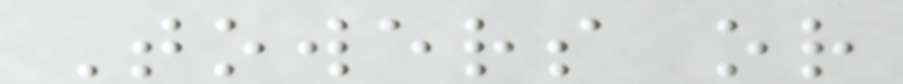Towers or
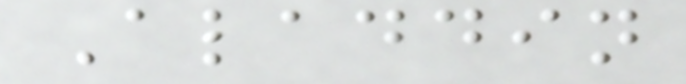Aladdin
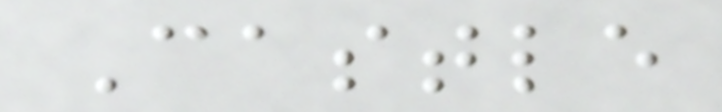Castle
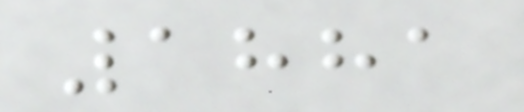1881
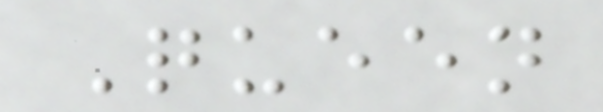Queen
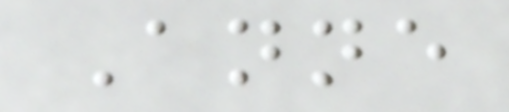Anne
